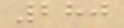280
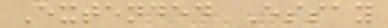Extended Essay
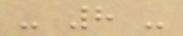- 8 -
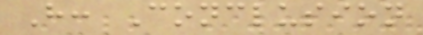H: Conclusion
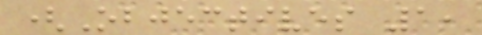(Objectives 1,
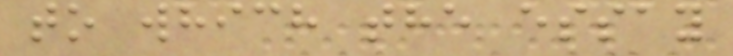to which the essay
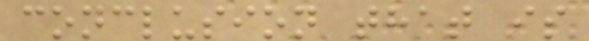conclusion that is
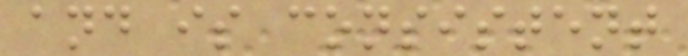and is consistent
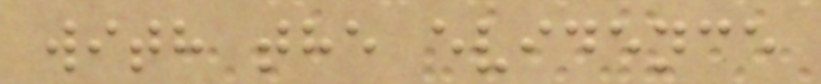with the evidence
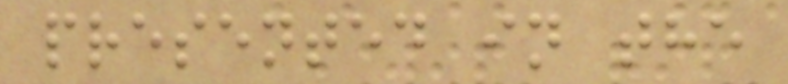presented in the
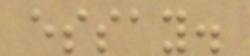essay.
